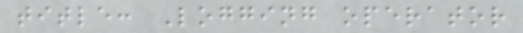title: Logging operator
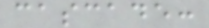cascade:
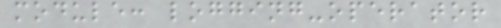module: logging-operator
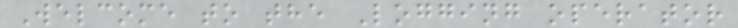Welcome to the Logging operator
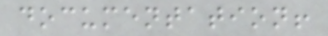documentation!
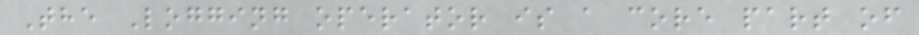The Logging operator is a core part of
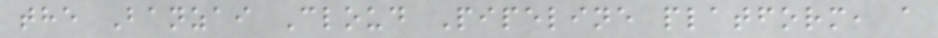the Banzai Cloud Pipeline platform, a
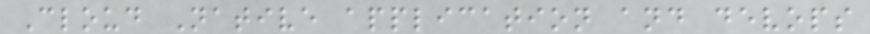Cloud Native application and devops
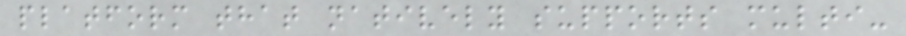platform that natively supports multi-
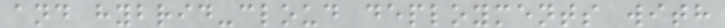and hybrid-cloud deployments with
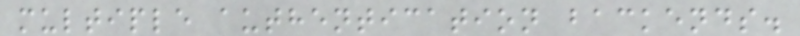multiple authentication backends.
